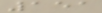151
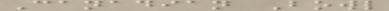Canadian Bowl
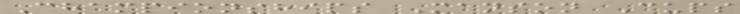Championships Manson Cups
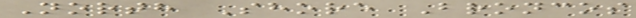North Shore Broncos
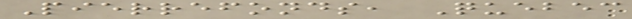Pierrefonds, Quebec
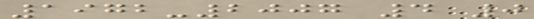1972-2007 4 0
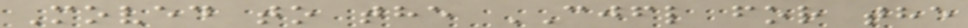Moved to the CJFL for the
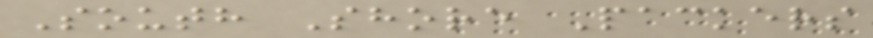South Shore Packers
